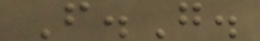F.G.
